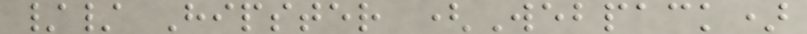// Hipster (Webpack)
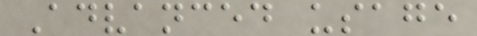Advanced usage
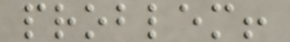problem!
